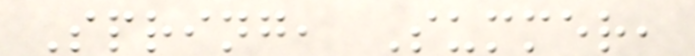Spring, Summer,
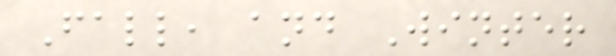Fall, and Winter
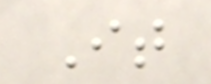It
